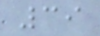39
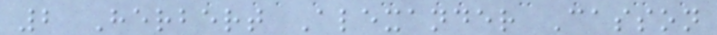2 Herbert Alexander Casson
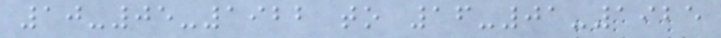10-05-1922 to 16-01-1925
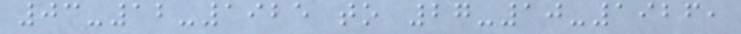03-12-1925 to 27-10-1926,
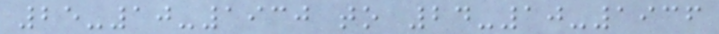25-10-1930 to 24-10-1936
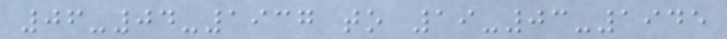06-04-1937 to 19-03-1945
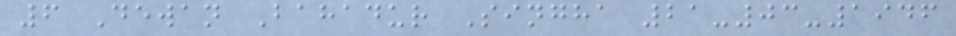6 Dewan Bahadur Singha 21-03-1946
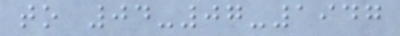to 04-07-1947
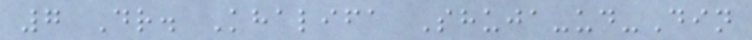7 Dr. Khalifa Shuja-ud-Din
